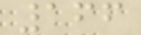166
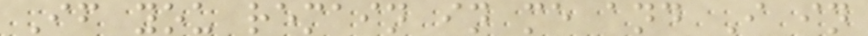If you remain in me and I in
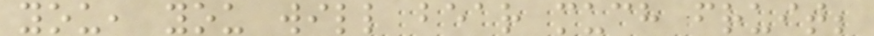you, you will bear much fruit;
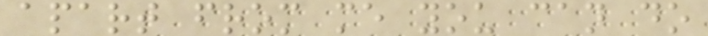apart from me you can do
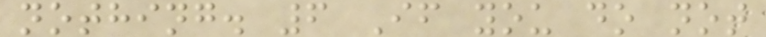nothing. 6 If you do not
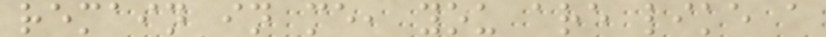remain in me, you are like a
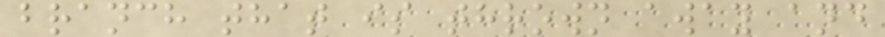branch that is thrown away and
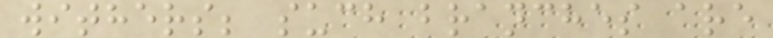withers; such branches are
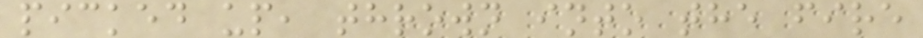picked up, thrown into the fire
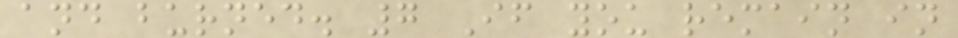and burned. 7 If you remain in
